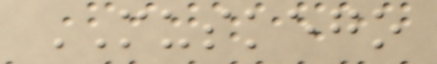MUSKEGO
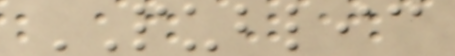PUBLIC
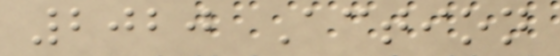2020 Action
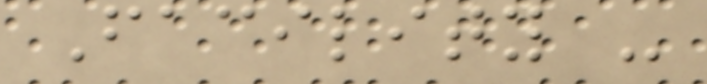Facility -
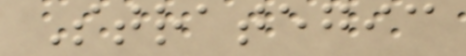Strategic
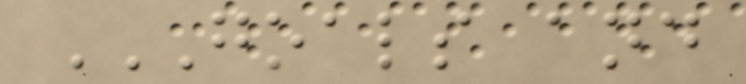GOALS AND
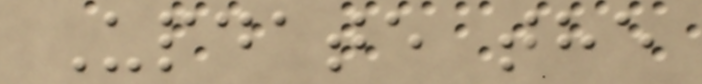Update the
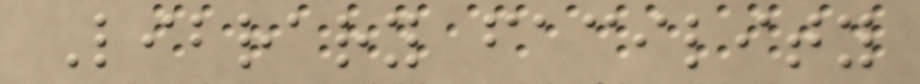Library facility
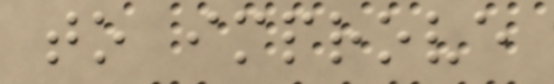to improve
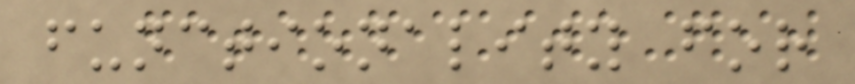functionality for
